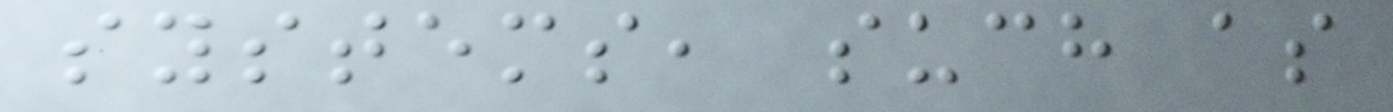systems, such as
